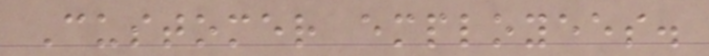Customer employees.
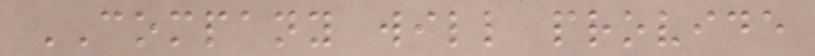COMPANY will provide
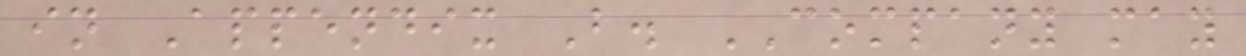in Appendix B. COMPANY may
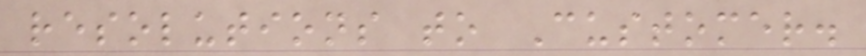resolutions to Customer.
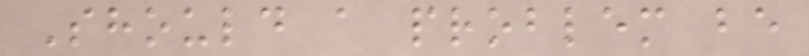Should a problem be
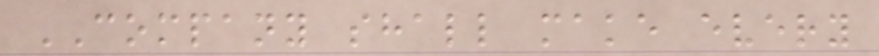COMPANY shall make every
